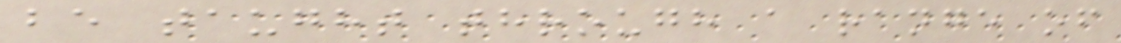be taught through a range of
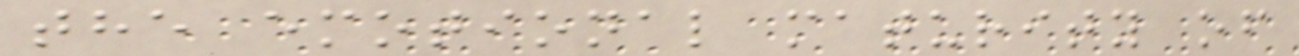the emotional maturity of
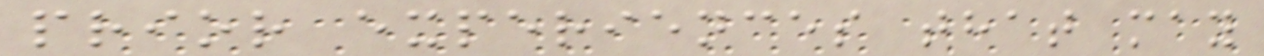prior experiences that may
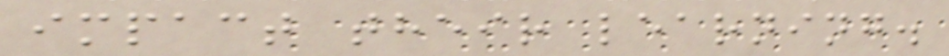impact their learning.
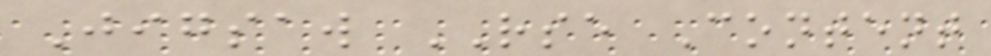Jigsaw RSE Content
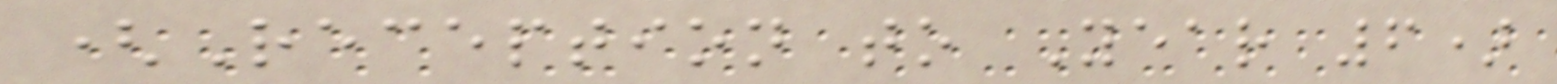(Reception to Year 6)
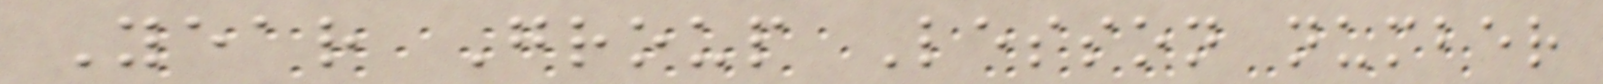Year Group Lesson number
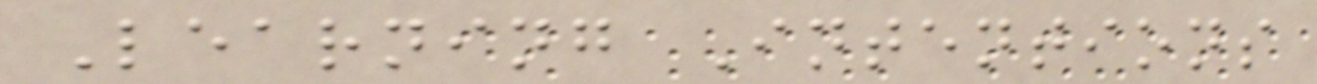Learning Intentions
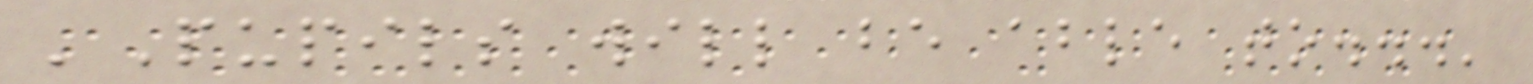'Pupils will be able to...'
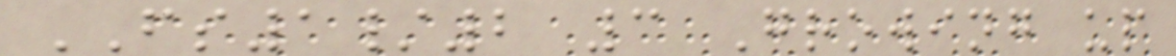FS1/2 3 Growing up
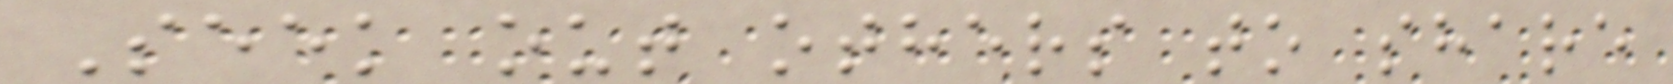Seek out others to share
